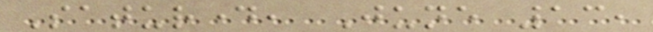Saturday, June 13,
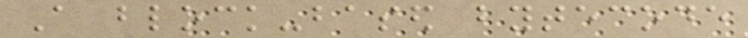A block-based bytecode
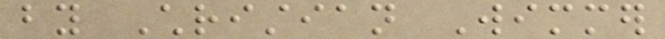by Christian Wimmer
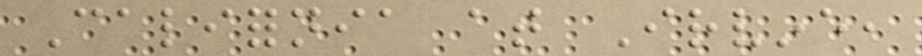California at Irvine,
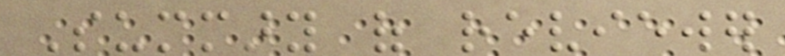Summary of reviewer
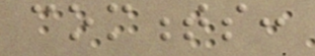comments:
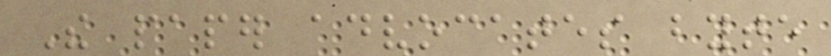The paper advocates byte
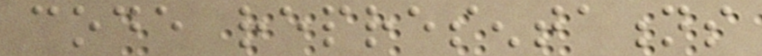code representations
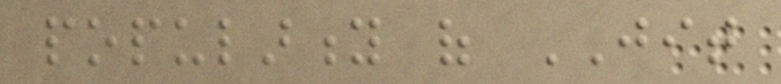popularity of JIT
